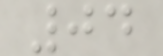04
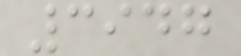3947
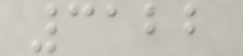3122
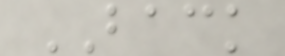BACK
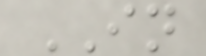IN
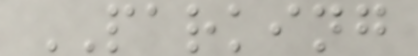PARKING
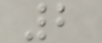2
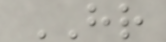HR
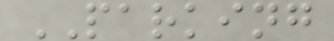PARKING
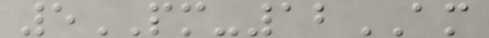5PM-12AM
